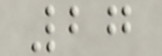27
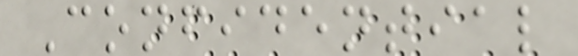Confidential
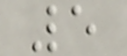5
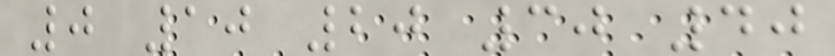0 10 20 30 40
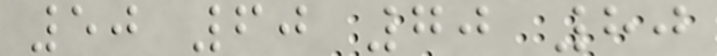50 60 70 80
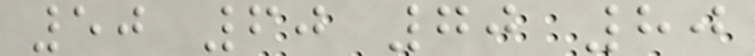50 60 70 80
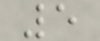5
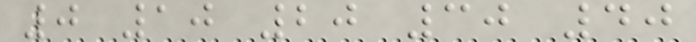0 10 20 30 40
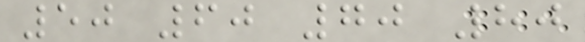50 60 70 80
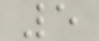5
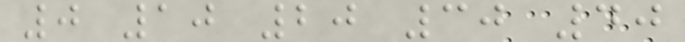0 10 20 30 40
